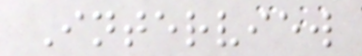Interview
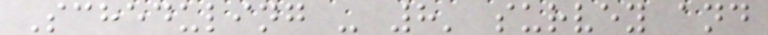Scheduling - 8' survey and
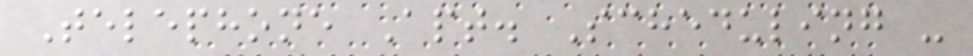Telephone Apt. Scheduling -
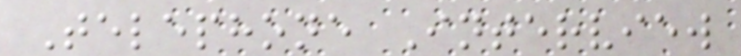Telephone Interview
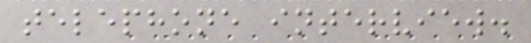telephone interview.
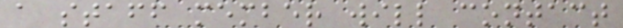a staff member will contact
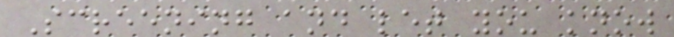Screening and let you know
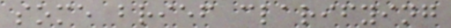some brief clarifying
